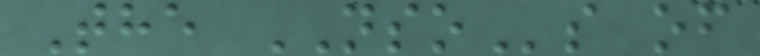The NSOs of
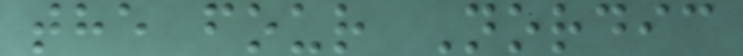the four Nordic
